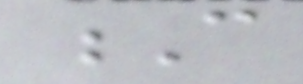C
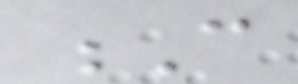C
